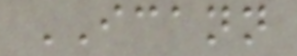ICANN
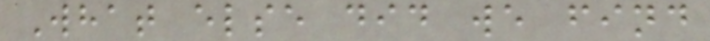What else did we find
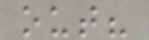out?
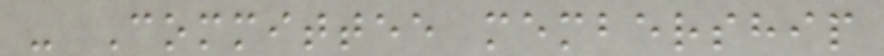- Committee membership
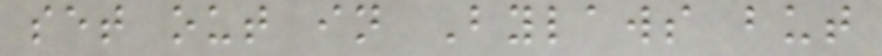set out in Bylaws but
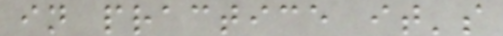in practice it's
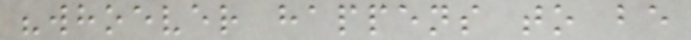"whoever happens to be
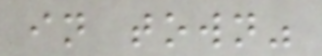in town"
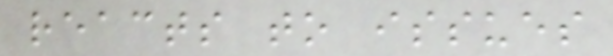reacts to issues
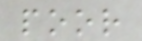poor
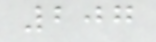207
